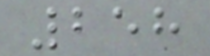258
